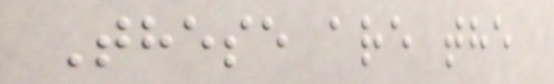These are the
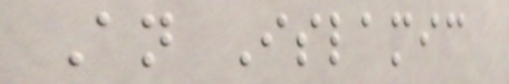An Islamic
